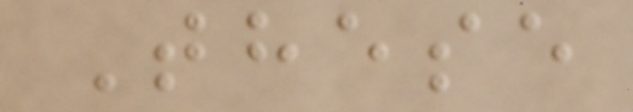These
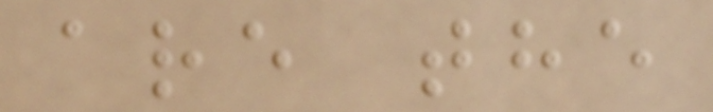are the
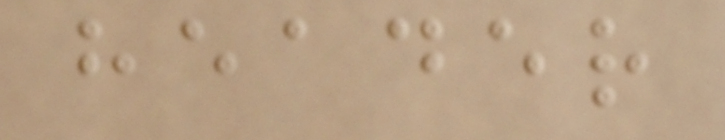header
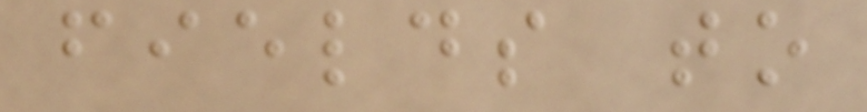fields to
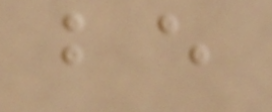be
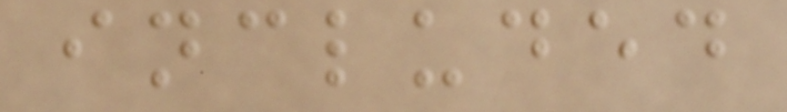included
